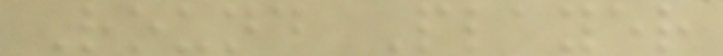Round Player
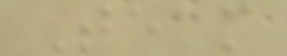Team
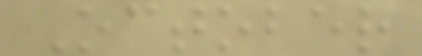October
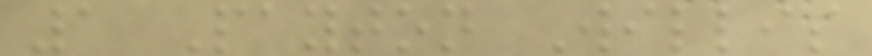1 Payton Willis
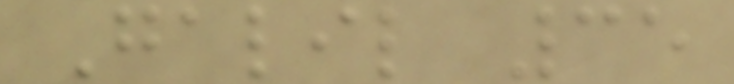Galil 35
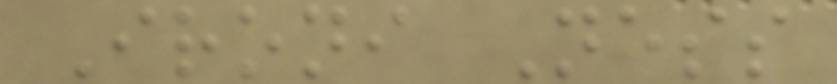Ironi Ness
